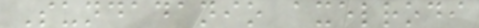Sundadanio axelrodi
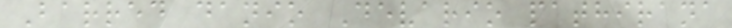Barred danio Devario pathirana
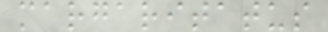margaritatus
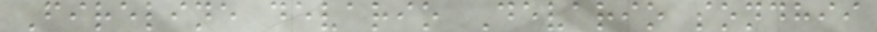Fireline devario Devario sondhii
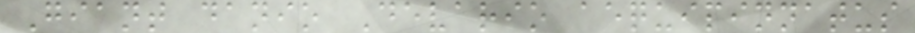Giant danio Devario aequipinnatus
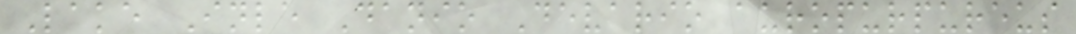Lake Inle Danio Devario auropurpureus
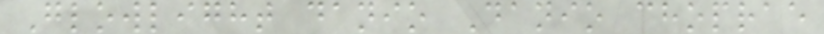Glowlight danio Danio choprae
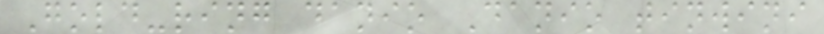Gold-ring danio Danio tinwini
